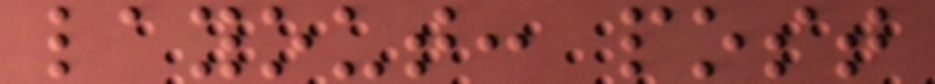layout: post
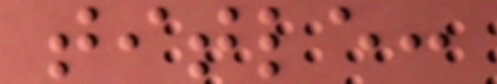title:
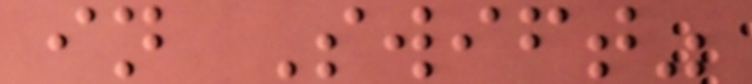in Swift"
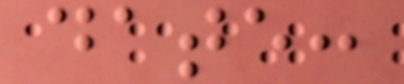date:
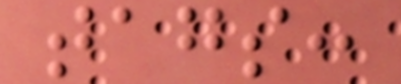tags:
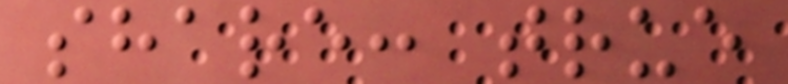share: true
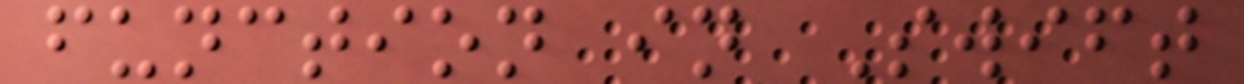function in Swift
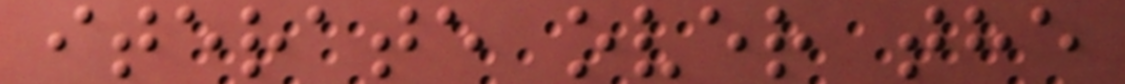iterate over the
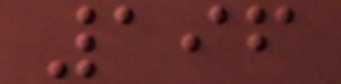196
